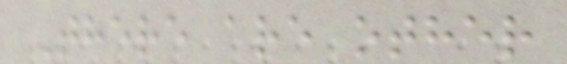There are other
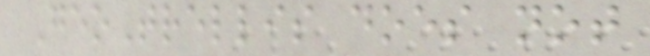GeoTrellis does not
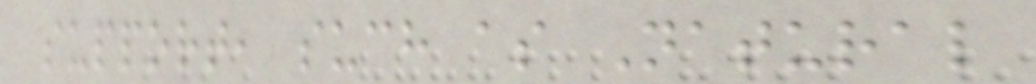support, such as Natural
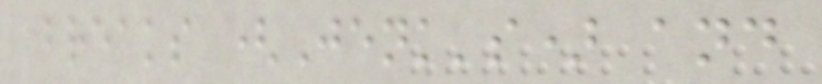breaks (Jenk's) and
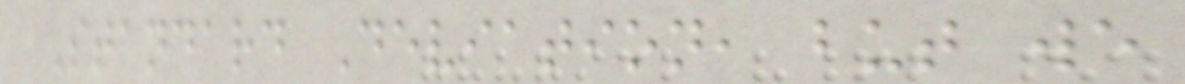Standard Deviation, but we
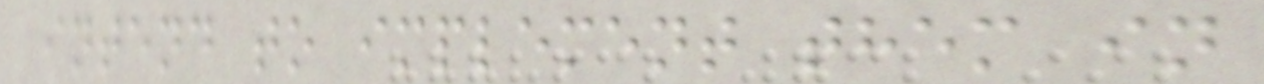intend to implement them in
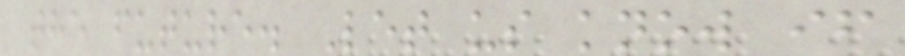the future. Let us know if
